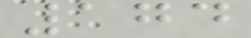174
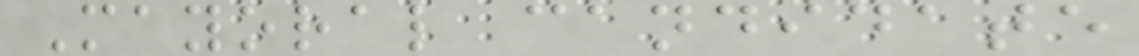Mayoral candidate
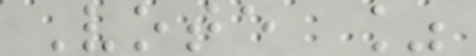Vote %
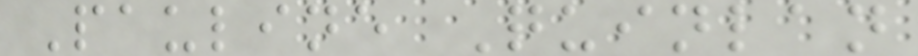Pauline Quinlan
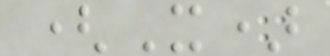(X)
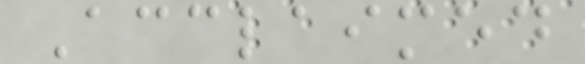Acclaimed
